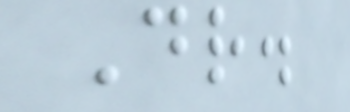Dr.
